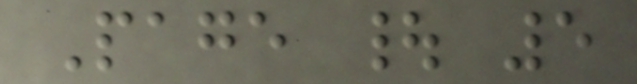Page | 5
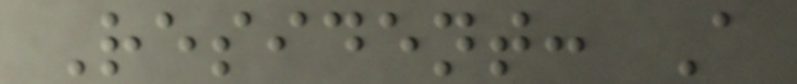Resident: A
